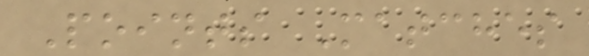Points Matches
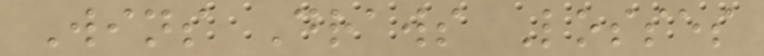Wins Draws Losses
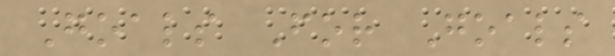Goals For Goals
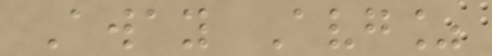Away Avg%
